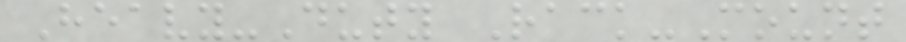Heavy-Duty Rack-Mount
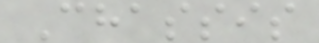Chassis
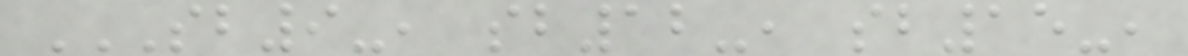SB9-, SB12-, SB15-,
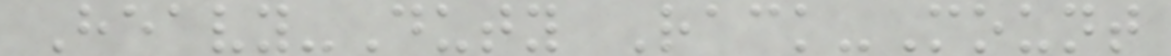Heavy-Duty Rack-Mount
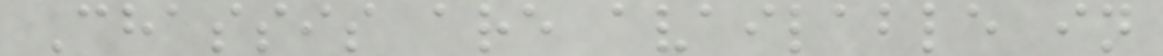Chassis are available in
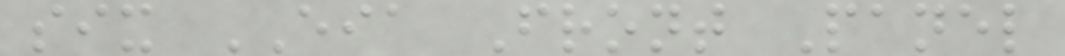six EIA Front Panel
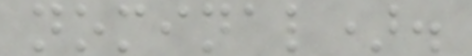nominal).
